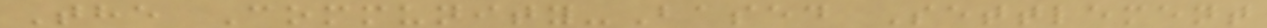The Community-Based Settlement
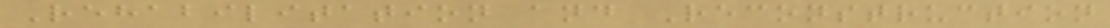Rehabilitation and Reconstruction
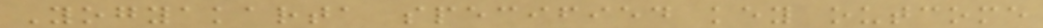Yogyakarta specified key outcome
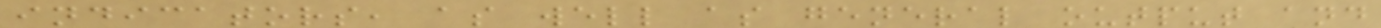indicators, as well as general output and
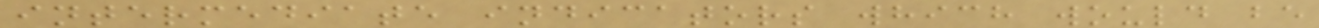intermediate indicators which would be
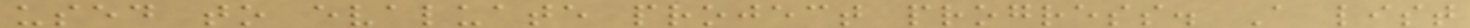used to evaluate project progress. A list
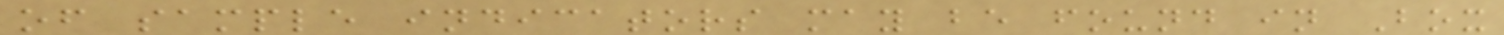of sample indicators may be found in Box
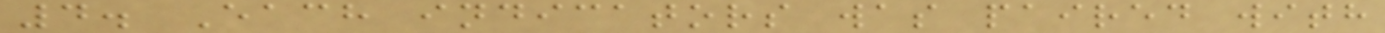4. Each indicators was paired with
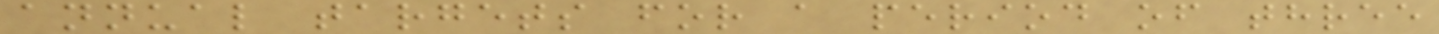annual targets for a period of three
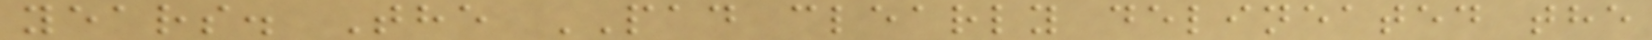years. The PAD clearly delineated the
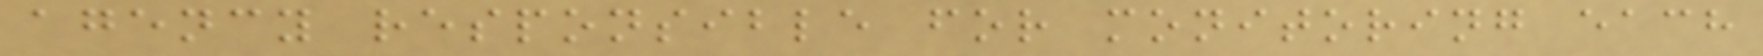agency responsible for monitoring each
